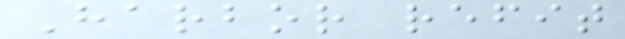Harbor refit
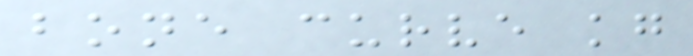bone curve kg
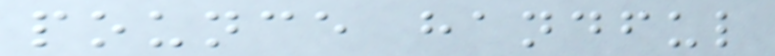pounce handful
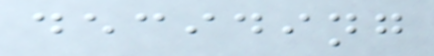deciding
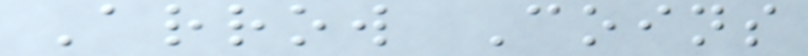Arrow Coins
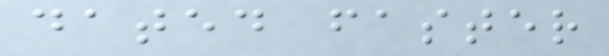dated faster
